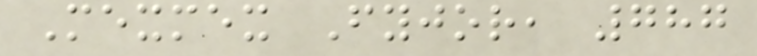Mexmex Fyjor, 787
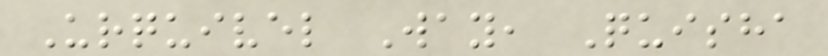Urquivel Way, Quisha
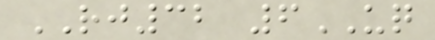RJ32 6UQ
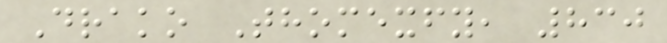Drako Thomexfy, 830
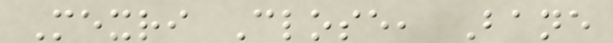Mexri Close, Bane
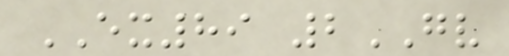EX89 2GV
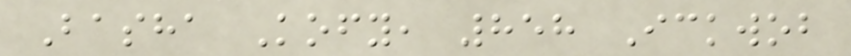Basha Kofy, 858 Ickwob
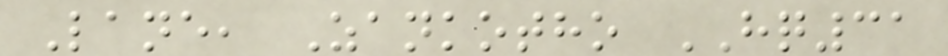Lane, Zankotho HQ31
